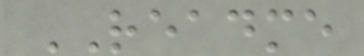README
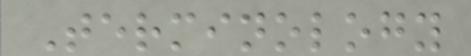Terminology
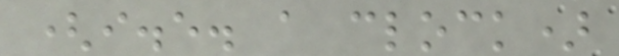(i.e. a clock)
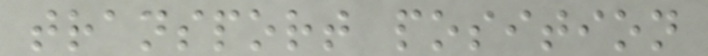transport position
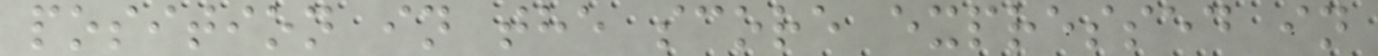position in the score expressed in
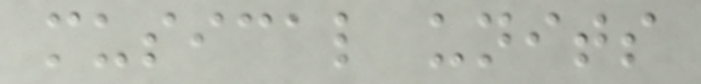musical units
